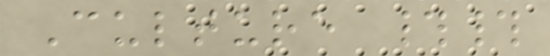Culture ##
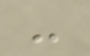-
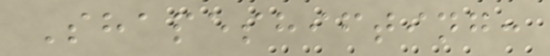Shapeshifting:
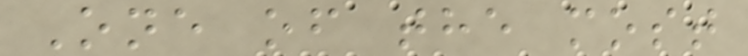One of the most
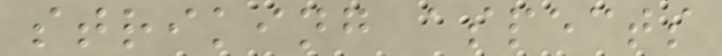striking aspects
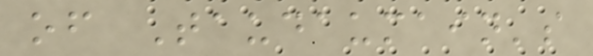of Taudaumain's
